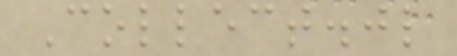Collect.jl
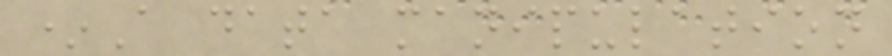*A data manipulation
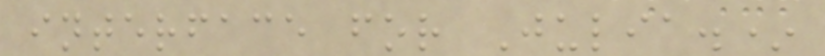interface for Julia.*
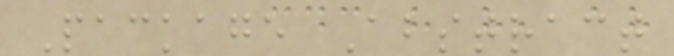Package Abstract
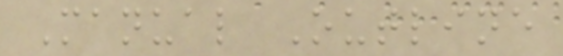Manual Outline
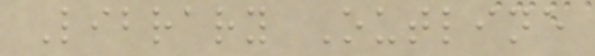Library Outline
